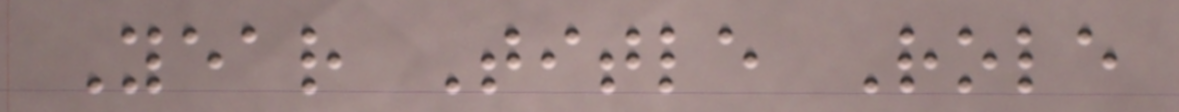Year Title Role
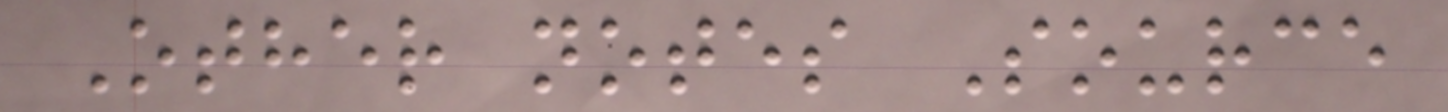Other notes Source
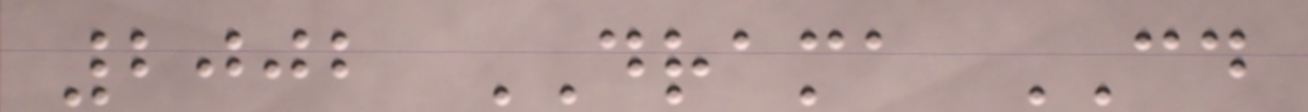2002 DRAMA CD
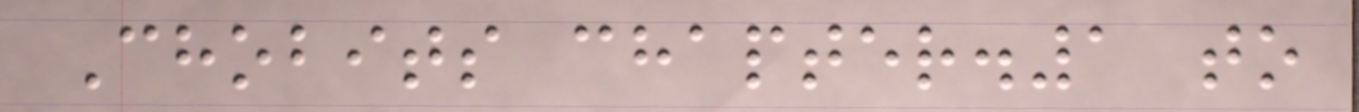Chobits chapter.1 to
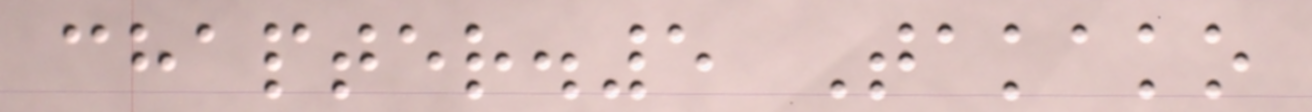chapter.5 Takako
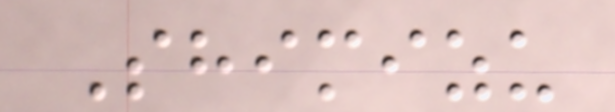Shimizu
